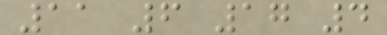11 6 17 4
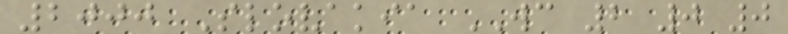2000 Slovakia WC 2 0 0
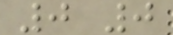0 0
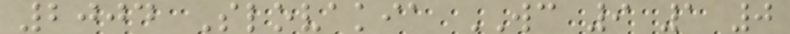2004 Slovakia WC 9 1 0
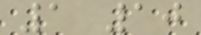1 10
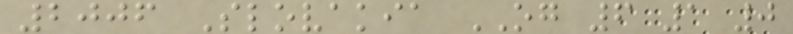2006 Slovakia OG 6 1 0
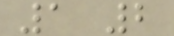1 2
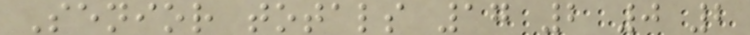Senior totals 17 2 0 2
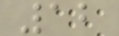12
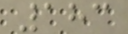183
